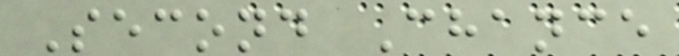Second Chance
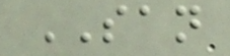SAN
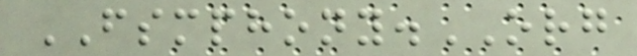FSMPHONY.ORG
